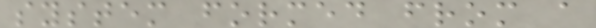system formed from a
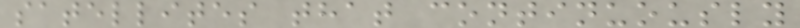satellites that continuously
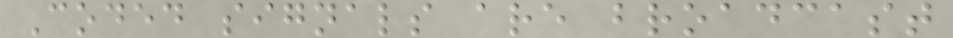Coded signals are broadcast
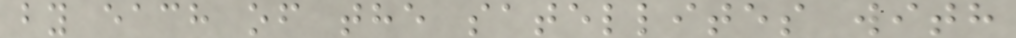by each of the satellites with
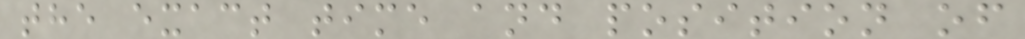the exact time and position of
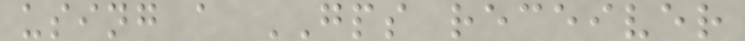using a GPS receiver
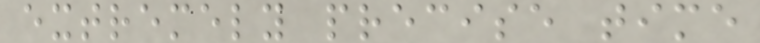extremely precise time
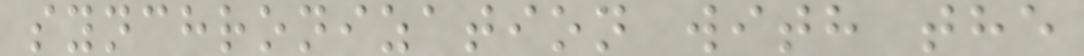synchronization with the
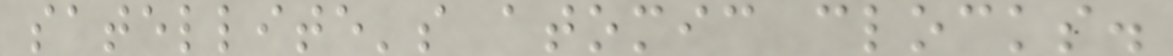satellite's atomic clocks.
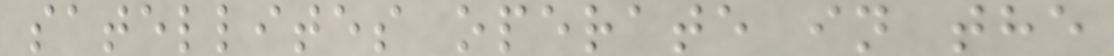satellites operate in the
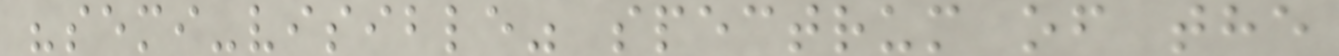"semi-visible" spectrum of the
